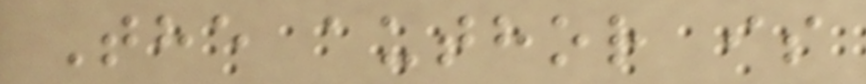The author is
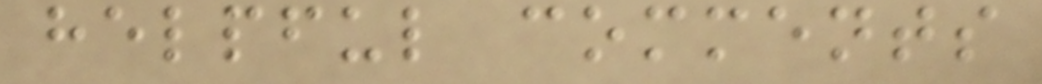helpful comments
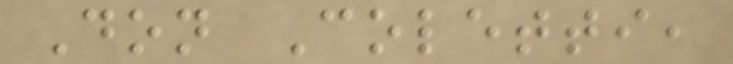Don Coletti,
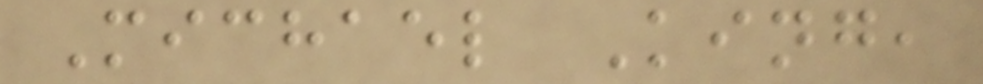Michael King,
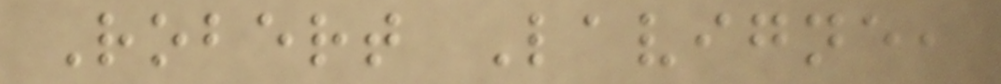Robert Lavigne,
